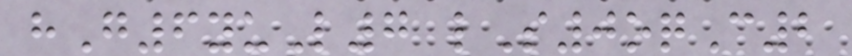hG6yuL7 lS0oqC2
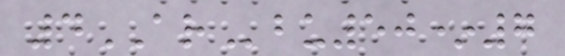4ARbu50*7
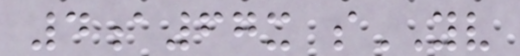4a67x sYV
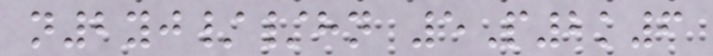n2yj//hn 5P2k6
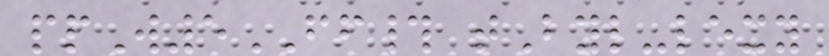ppW5FF# tByl-lexy
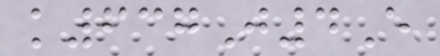k637J4E
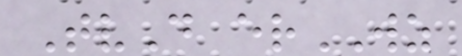TvD erWZ
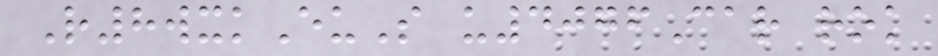R8wxkEuS u4076Car rok
